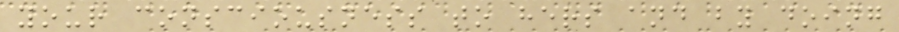your consciousness to hers and by doing
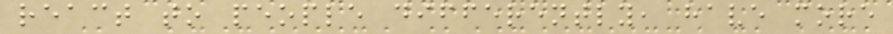react to people differently, have more
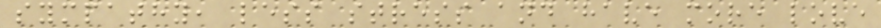sympathy, less stress and have more love
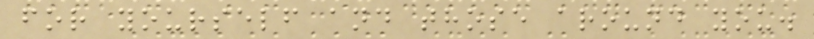for yourself and those around you.
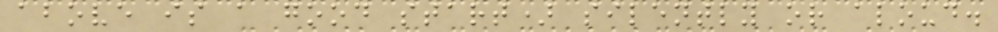above is a good start) silently or aloud.
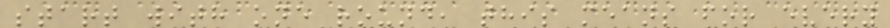start with one round, this means for every
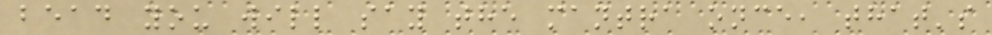bead you will say the mantra once, that's
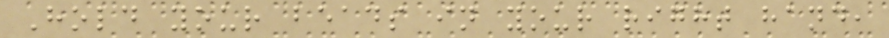Hold your beads in your right hand,
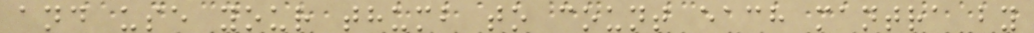and use your thumb to count each mantra by
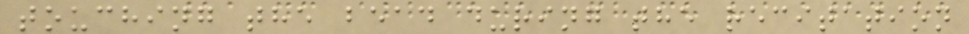touching the bead during the recitation
